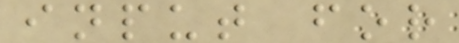input for
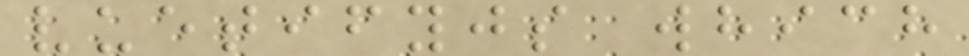vuetifyjs which
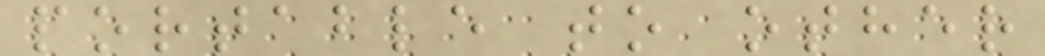portable to other
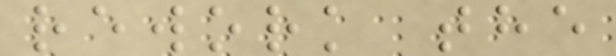rework the
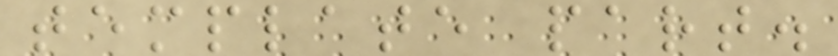template part.
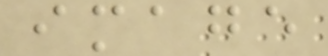image
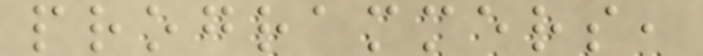programmers,
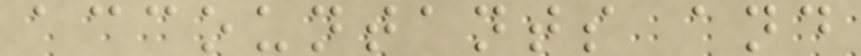accountants and
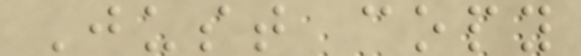Just copy
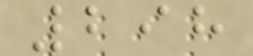298
